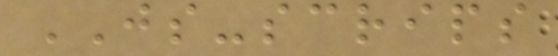JS-scrips
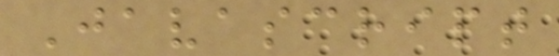Javascript
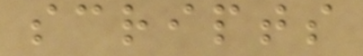scripts
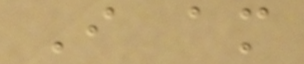I am
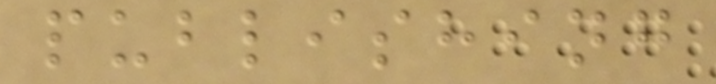publishing
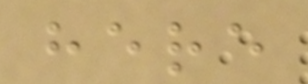here
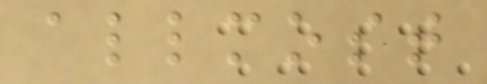allmost
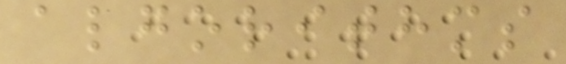algorithms
